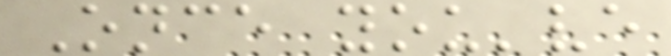Once you've
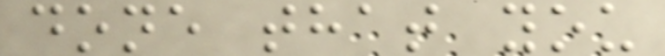done that you
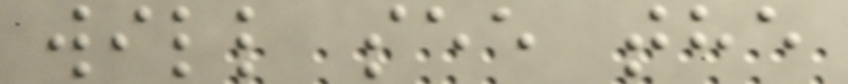will see the
